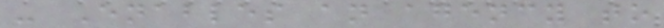- Enables an agency to
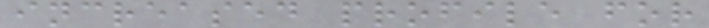increased profile for
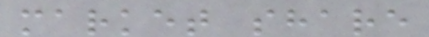market share
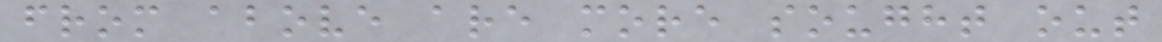from above are more sought out
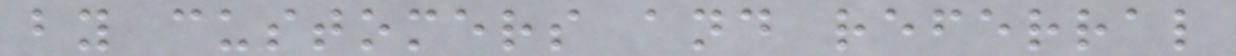by customers and referral
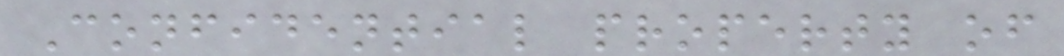Confidential property of
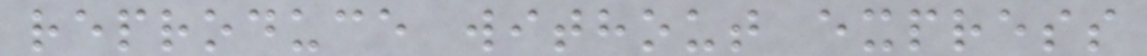reproduce without express
